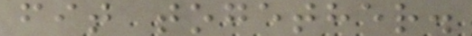fit together.
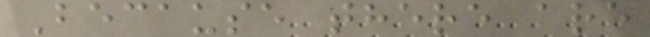Because there are
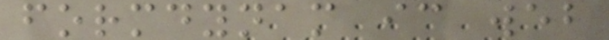formdynam ic web
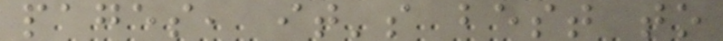pages, it's best to
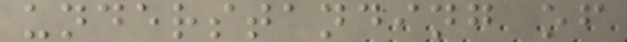understanding of
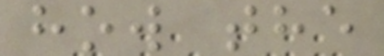how the
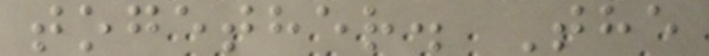together. The
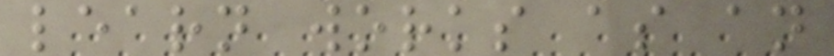learn works as an
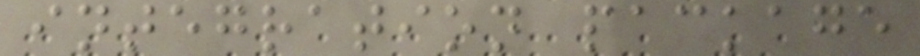integration package
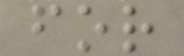for
